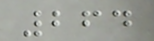264
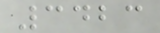3423
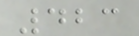423
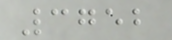3752
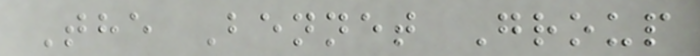The Bennet Group
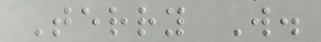Terry W.
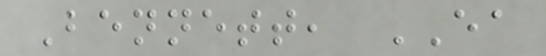Bennett, EA
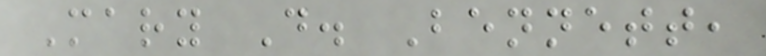Mary D. Bennett,
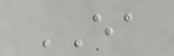EA
